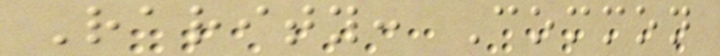Rarity: Common
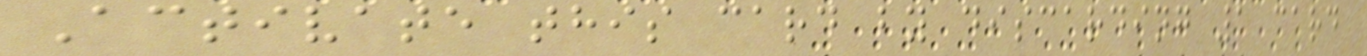Activate this card by discarding 1 card
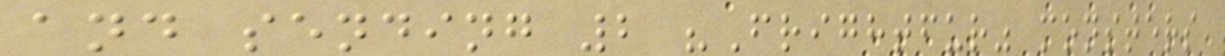and sending 2 "Frightfur" monsters
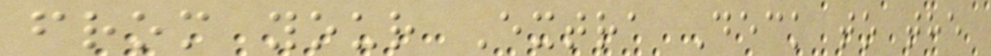from your Extra Deck to the
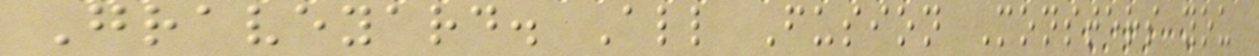Graveyard. All Fusion Monsters you
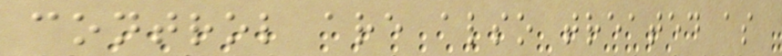control are also treated as
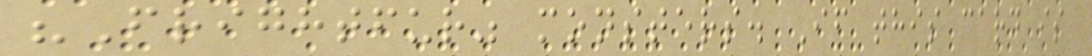"Frightfur" monsters. If this card is
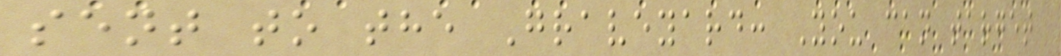sent to the Graveyard: You can target
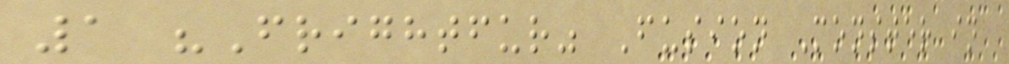1 "Frightfur" Fusion Monster in
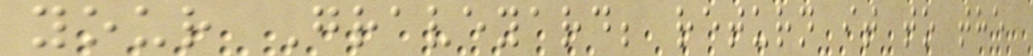your Graveyard; return it to the
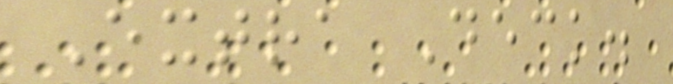Extra Deck.
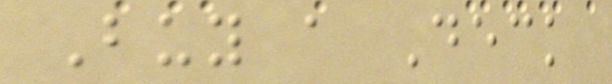Buy a Deck
